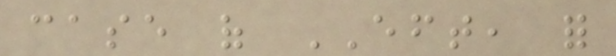case of EFT, for
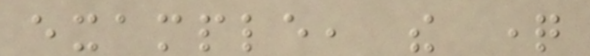example, the question
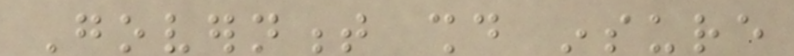Government should insure
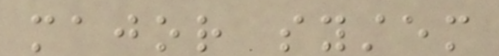major system
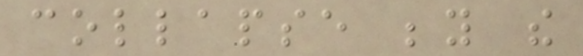collapse beyond the
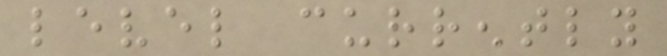level currently
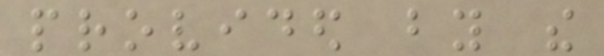provided by the
